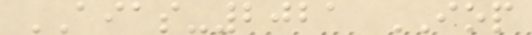AIAS-2021 IOP
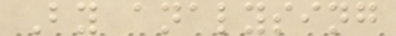By analysing
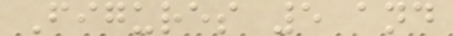Figures 5 and
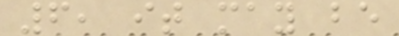6, it may be
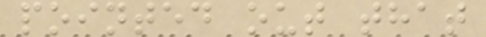pointed out that
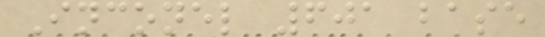Inconel 601 base
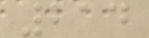214
